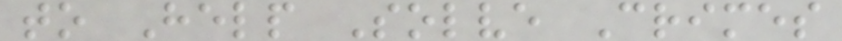to Help Solve Crimes
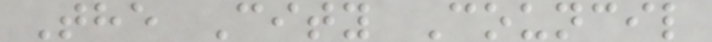The City Council
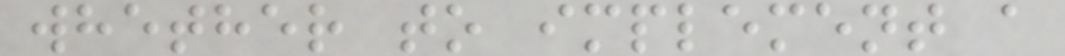whether to implement a
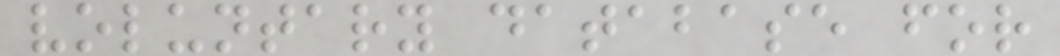voluntary database for
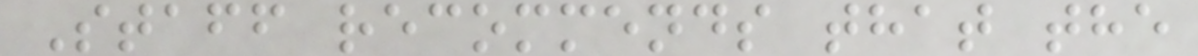Staff recommends that the
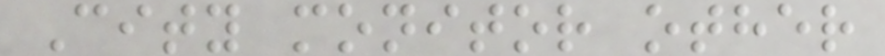City monitor other
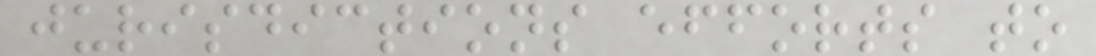jurisdictions efforts to
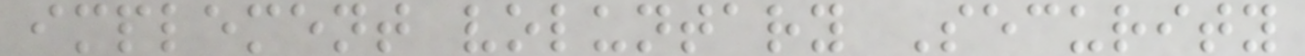implement voluntary Security
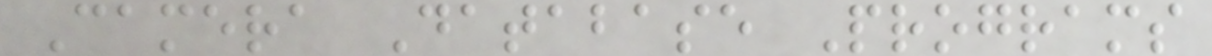Camera Database Programs
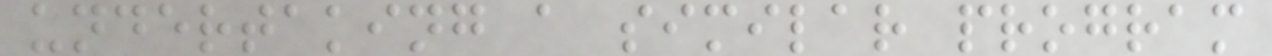undertaking a similar program
